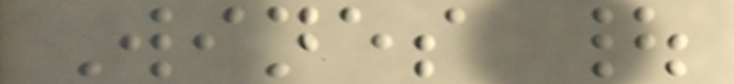Wines |
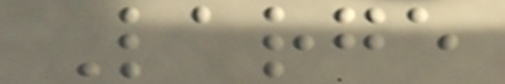Large
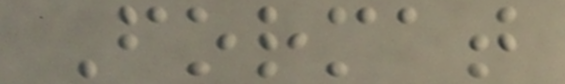Format
